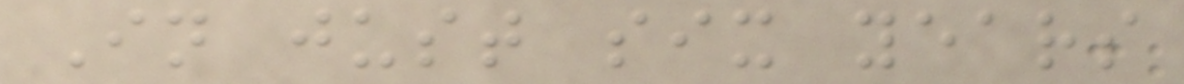In just six years
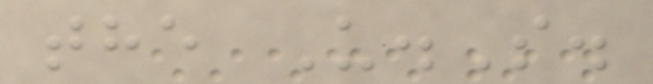the U.S.
